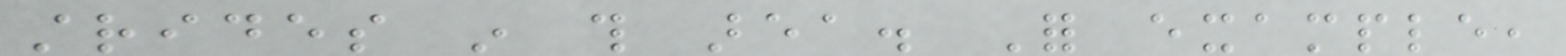strides in this area. For example,
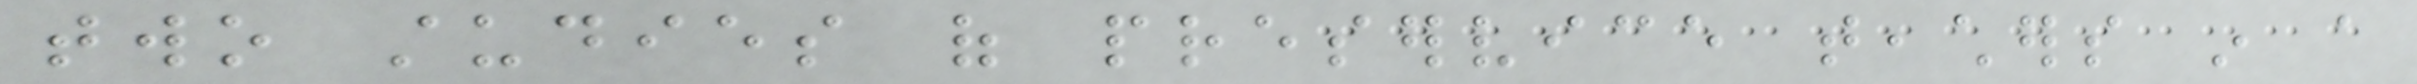two studies of preservice teachers in a
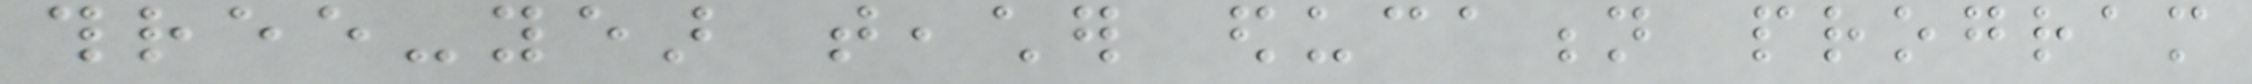three-year teacher education program
